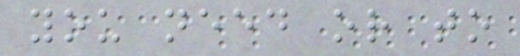you need or to
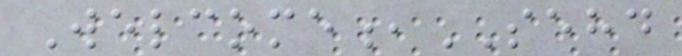Welcome,SEHD
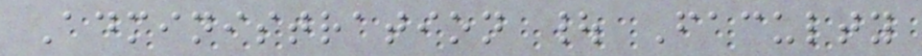Administration | Faculty
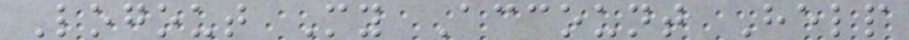Logout My Account Help
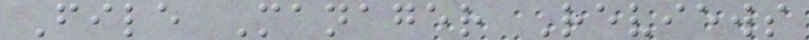File Manager Reviews
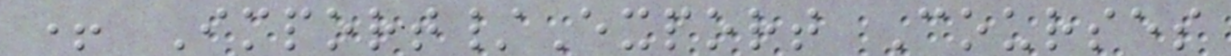+ Import/Export Courses
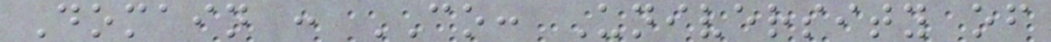Domain : CO: University of
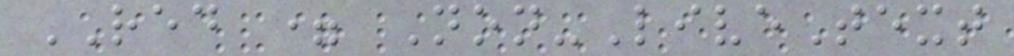RED = Non-LiveText
